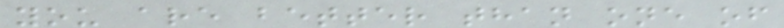you are better than one of
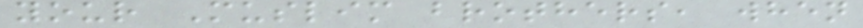your Muslim brothers, when
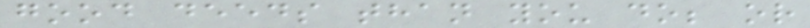good deeds than you do; or
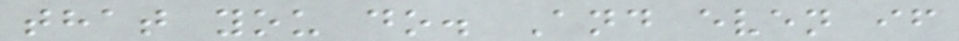that you do. And even if
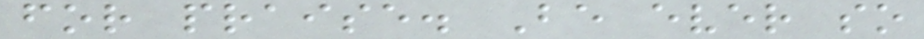for praise. Be ever so
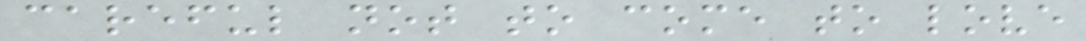careful not to come to love
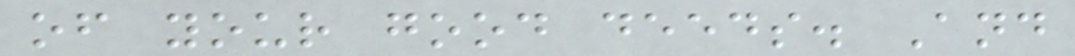of your good deeds. And
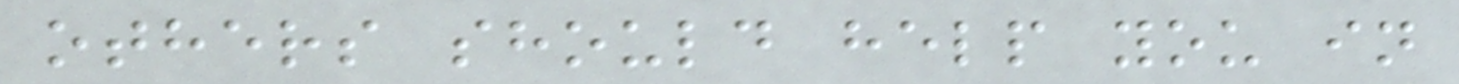others should help you in
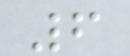6
